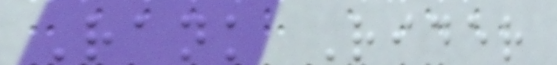Rank Rider
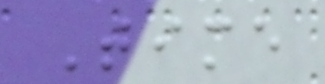Time
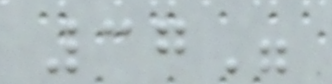37"
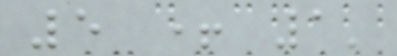5 + 1'
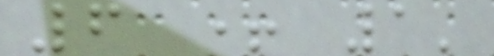6 + 1'
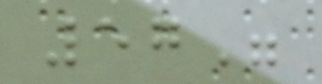57"
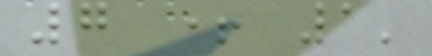7 + 1'
